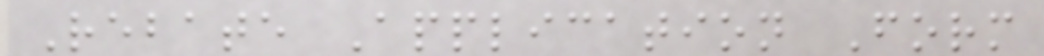Rebate Application Form
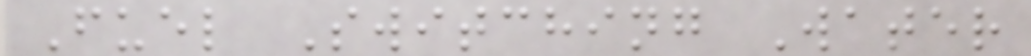Fuel Switching Water
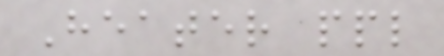Heater ppl
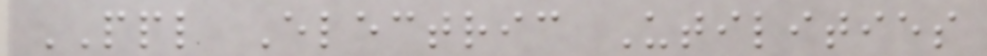PPL Electric Utilities
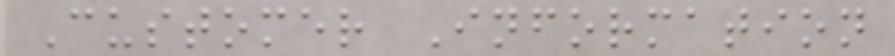Customer Information
